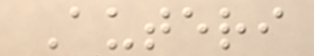Auteri
